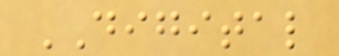DIGITAL
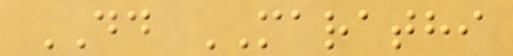DD MARATHI
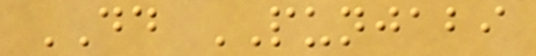DD PUNJABI
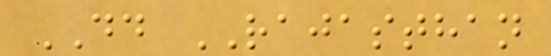DD RAJASTHAN
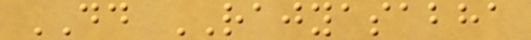DD RAJYASABHA
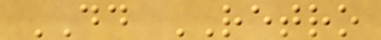DD RETRO
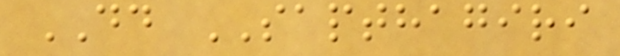DD SAPTHAGIRI
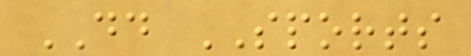DD SPORTS
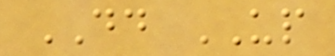DD UP
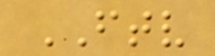FTV
